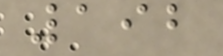192
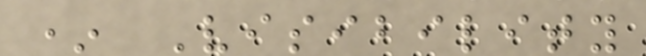* Visibility
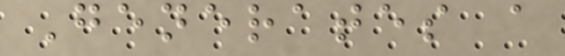Generates a
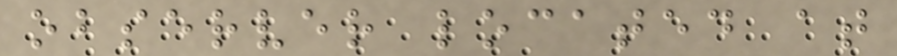observer located at
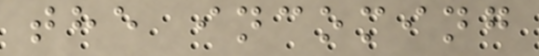the incoming
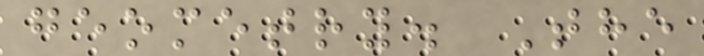geometry. The
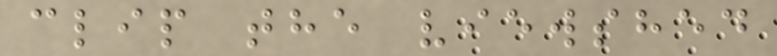clip the viewshed
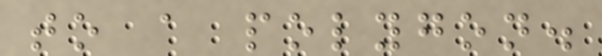to a polygon.
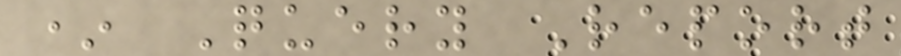* Query Report
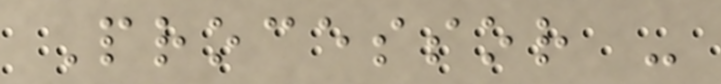Processor -
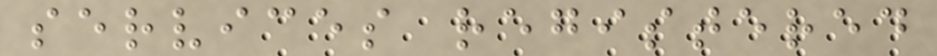services registered
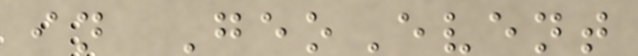in GeoEvent
